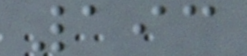193
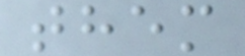them
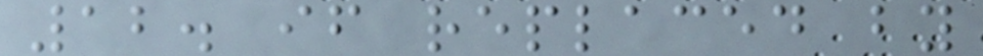12. if replaced by
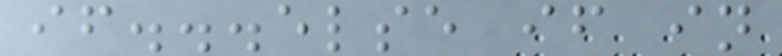if...else if in
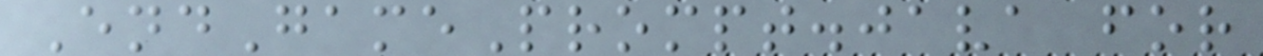EndGamePrompt.java for
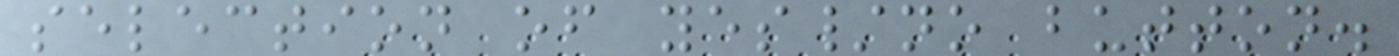selection of yes/no button.
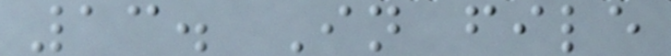13. In file
